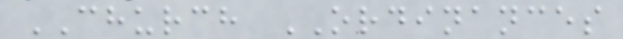CHURCH ORDINANCES
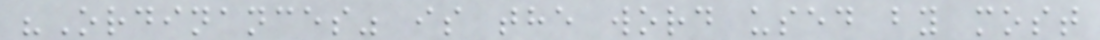"Ordinances" is the word used by most
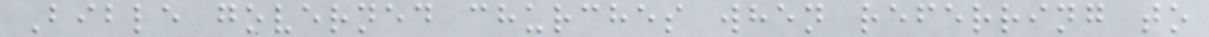Bible governed churches when referring to
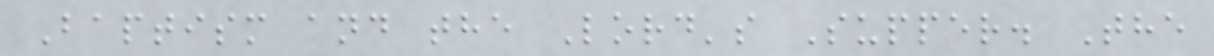Baptism and the Lord's Supper. The
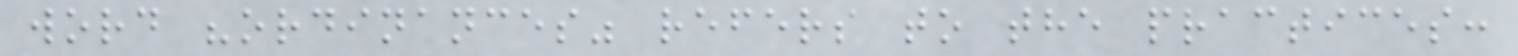word "ordinances" refers to the practices:
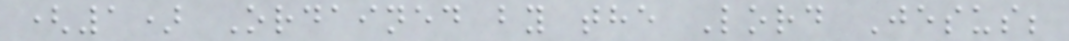(1) Ordained by the Lord Jesus;
